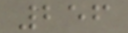256
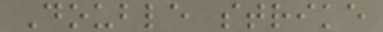Double strike
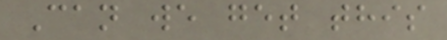Can we get this
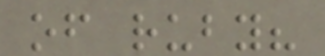of ruby?
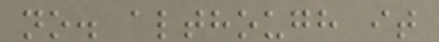no. although it
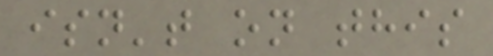isn't on this
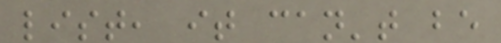list, it can't be
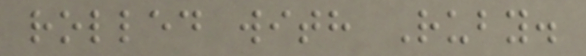rolled with Ruby.
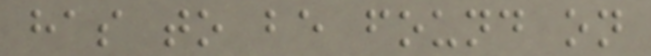has to be found on
